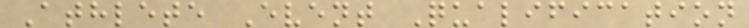Athlete Event Qualification
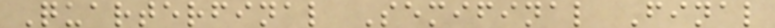Quarterfinal Semifinal Final
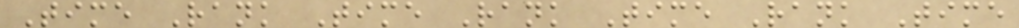Time Rank Time Rank Time Rank Time
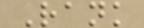Rank
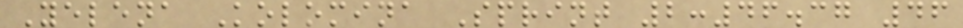Yelena Kolomina Sprint 2:46.37 46
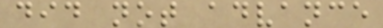did not advance
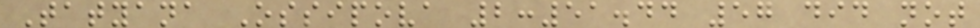Tatyana Ossipova 2:51.44 57 did not
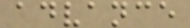advance
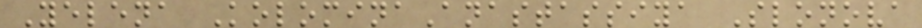Yelena KolominaAnastassiya Slonova
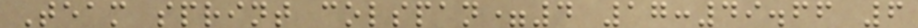Team sprint colspan=4 17:49.66 6
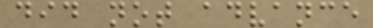did not advance
